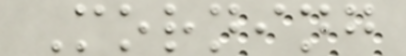Morning
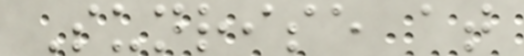Sunrise at
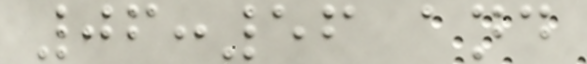06:56 and
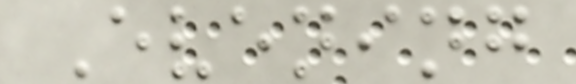Evening
